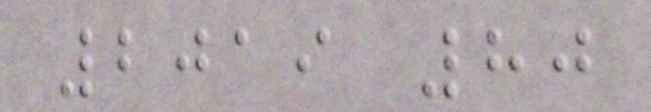2019 80
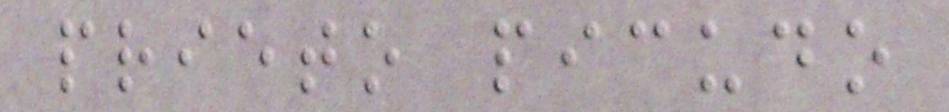prieto picudo
